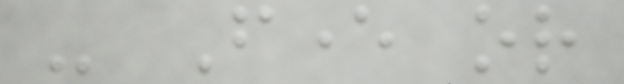- Fever or
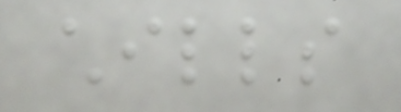chills
